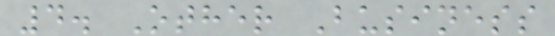4. Other Business
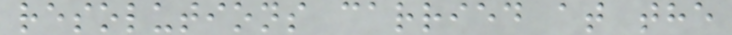resolutions carried at the
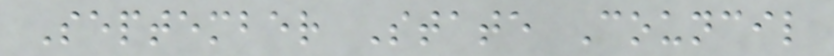September State Council
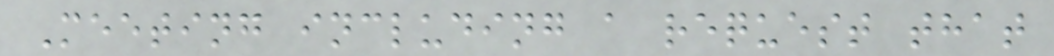Meeting including a request that
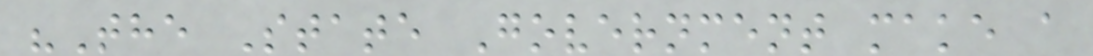"The State Government make a
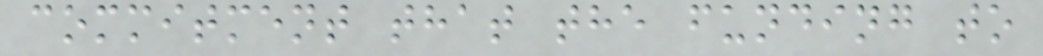commitment that the funding to
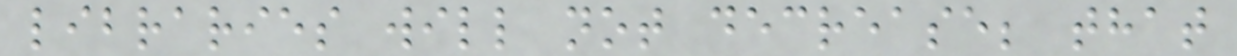libraries will not decrease; that
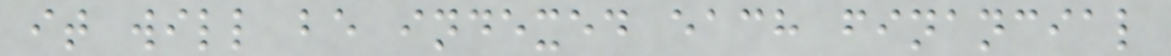it will be indexed each financial
